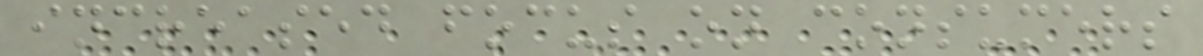increased focus on consumers
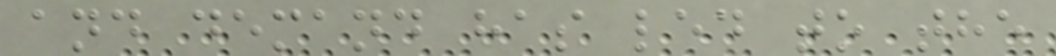and demand has led to the
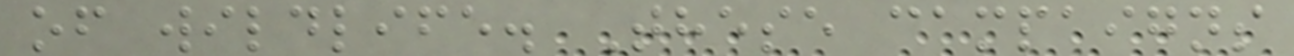of wildlife. These campaigns
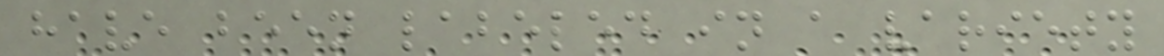have been labeled in a variety
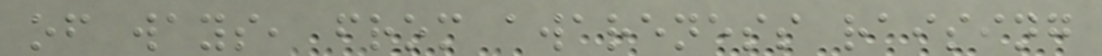of ways, from awareness raising
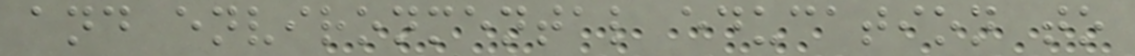and environmental education to
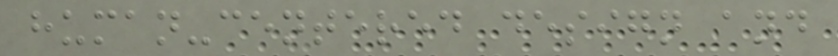human-centered design and
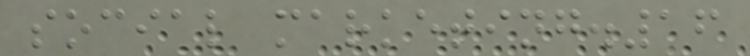social marketing.16
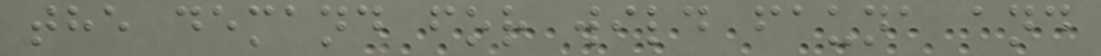the demand for wild fauna and
